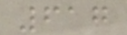617
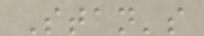Stan's
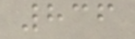836
